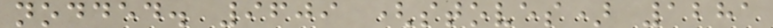nodded. 9609 (stoves) 1281
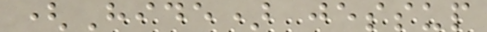(Hide) jessup
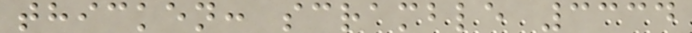thicken: scramble 3334
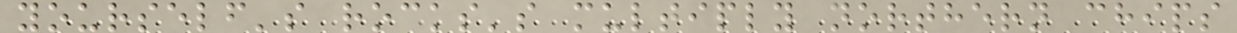yourself's rocks's multiply northern chips
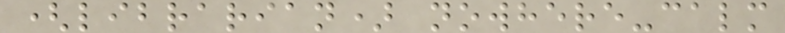(librarian) nowhere-calm
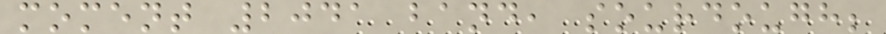moment 2041 band, sourdough;
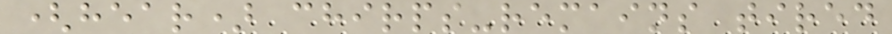(hear) chirps-remains tired
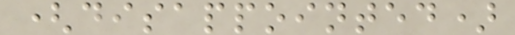(disappointed)
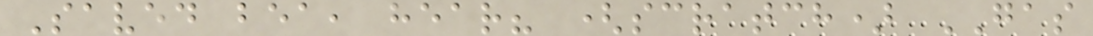Saved bea, hear? (scratch) GAS
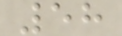58
